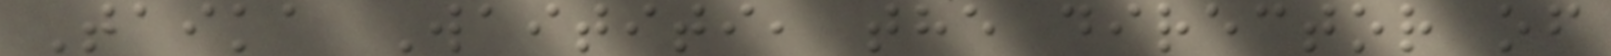Taika Waititi, the director of
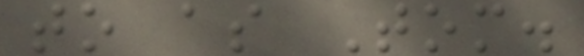to as Tom.
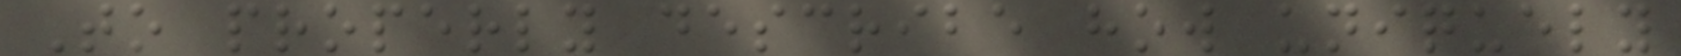To properly describe how uniquely
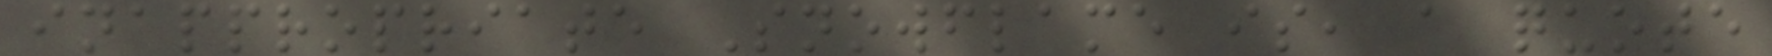inappropriate Snowflame is, a quote
